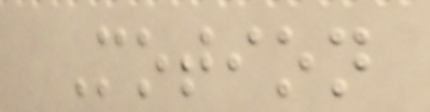Motion
